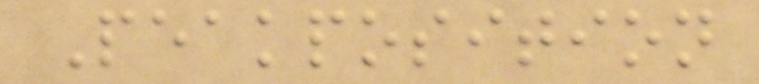Peakposition
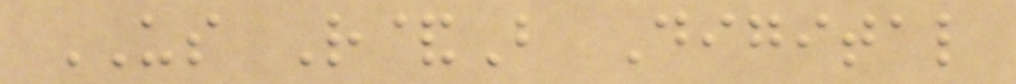US R&B Digital
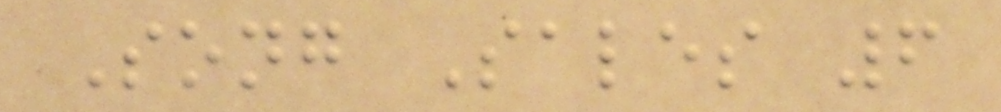Song Sales 6
